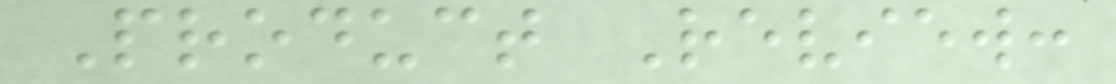Product Review:
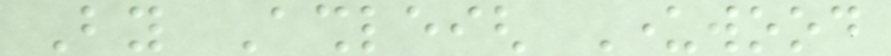By Ashleigh Underwood
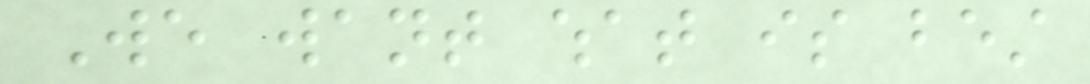We want what is best
